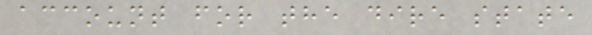account for the dire state
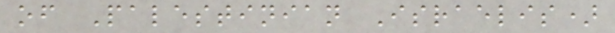of Palestinian Israelis)
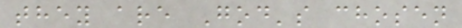they are God's chosen
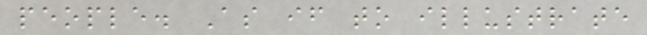people. As if to illustrate
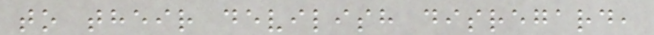to their devilish disregard,
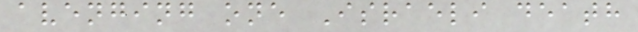avenging one Israeli death
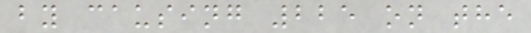by causing 225 on the
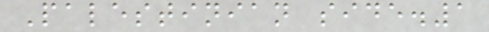Palestinian side.1
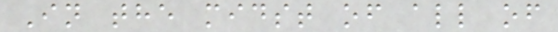In the midst of all of
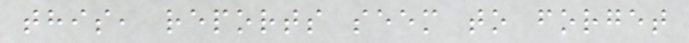this, reports seem to forget
